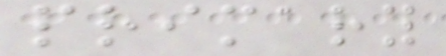primary
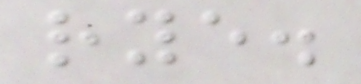rye.
